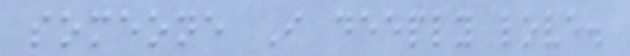someone I deeply love.
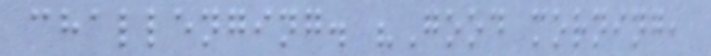challenging. "Good morning,
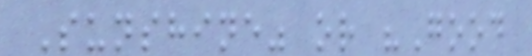Sunshine" or "Good
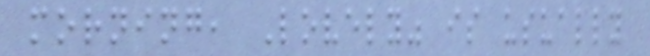morning, Lovely" is usually
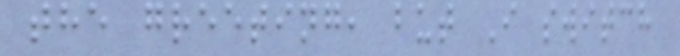the greeting, but I switch
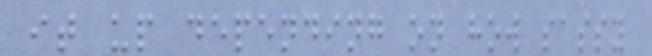it up depending on how sassy
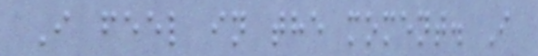I feel in the moment. I
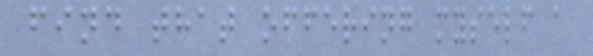find that offering myself a
